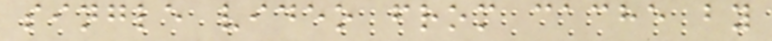single video from cache by
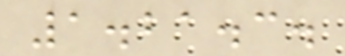1.21.3.
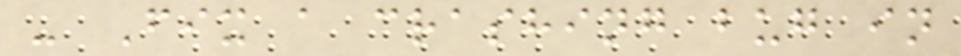- Fix a crashing bug in
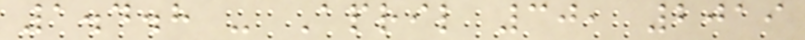1.4.8 - April 30, 2019
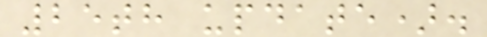25th update).
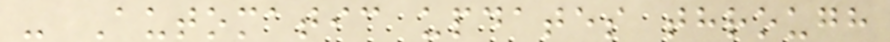- Automatic updates through
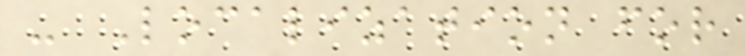- Localization for
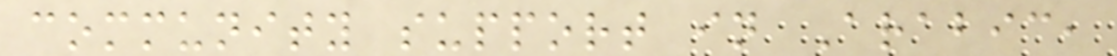community support in Arabic,
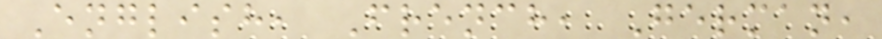English, French, German,
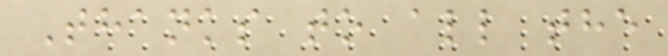Thanks to all the
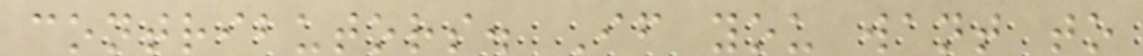contributors. If you want to
